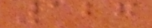127
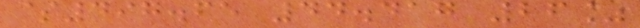$497.65 44.417 26%
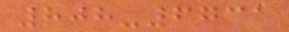808-6731
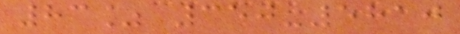83% 350-5810
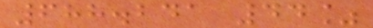688.241 44%
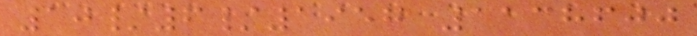10/6/1957 1138600
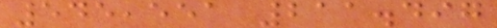545,551 211.497
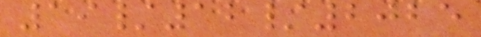19/12/2025
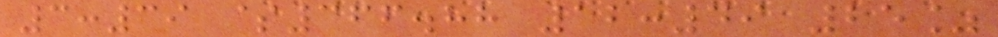3:39 $366.88 12:49 25%
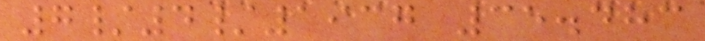7/4/1937 35.483
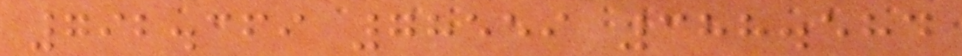792.369 78559 388.584
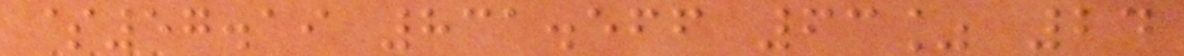$57.19 831.566 63% 24
